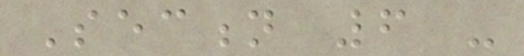Section 6 -
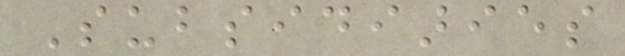Subsidiaries
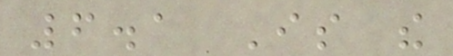6.1 Is the
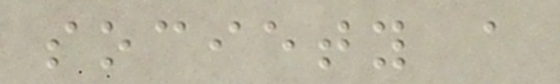society a
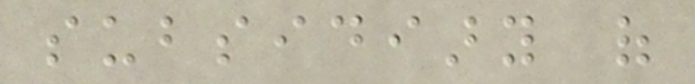subsidiary of
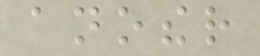another
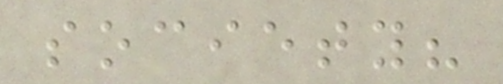society?
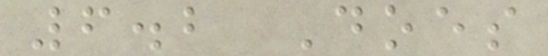6.2 Does
